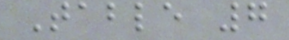Table 7
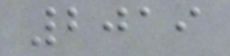2019
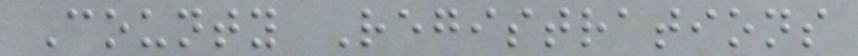County Registrations
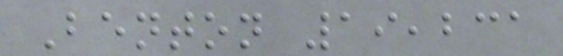Benton 19,231
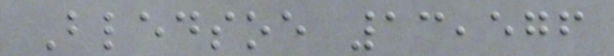Bledsoe 13,576
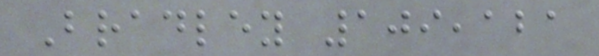Bradley 109,121
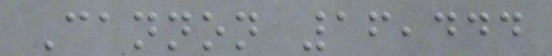Cannon 16,444
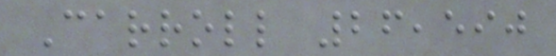Carroll 26,590
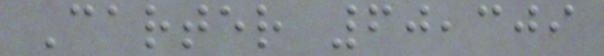Carter 60,309
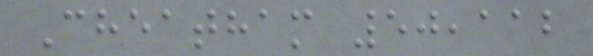Cheatham 50,112
